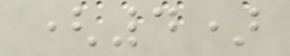(4)
